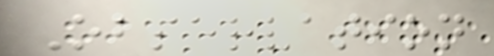Observation
